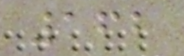162
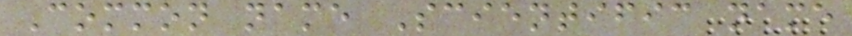Common name Scientific name
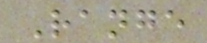Range
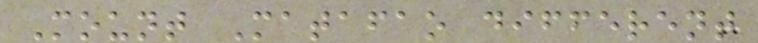Mount Matafao different
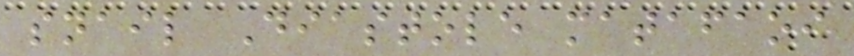snail Diastole matafaoi
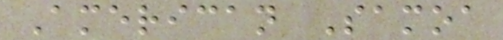American Samoa
